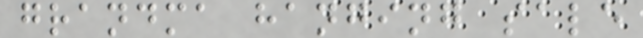grandma hanging sale
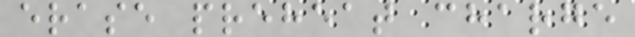erase preheat charge
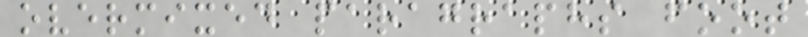overmixed paragraphs foot
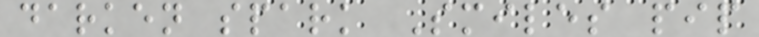darken spark Smiles pip
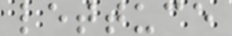lettuce
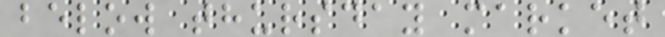below thursday market
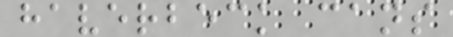haverbeck cans
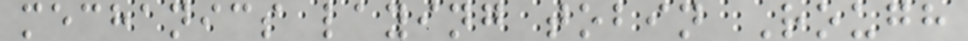mechanics laying tobin Rough
